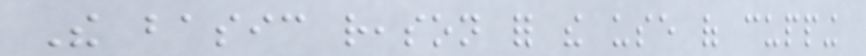The basic reason for the use of cupping
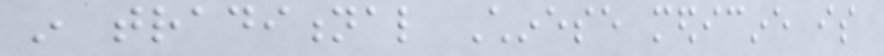in traditional Chinese medicine is
